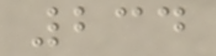234
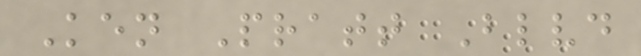Ken Pratt Blvd
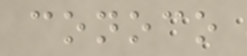conoco
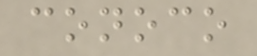conoco
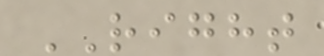RIGHT
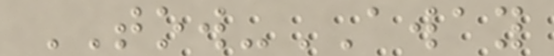TOW-AWAY
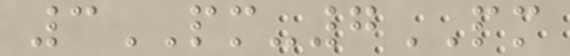3PM-7PM
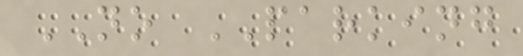NO PARKING
